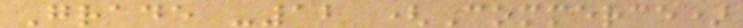Grade -12 (Commerce)
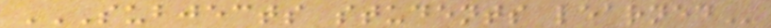SUBJECTS STUDENTS LEARNED
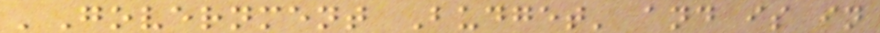'Government Budget' and is in
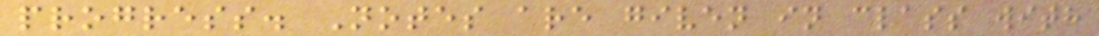progress. Notes are given in class with
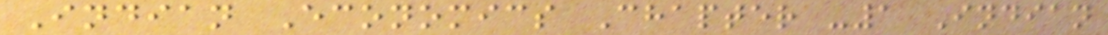Indian Economics Chapter -1 Indian
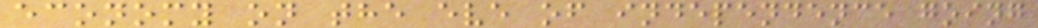economy on the eve of independence going
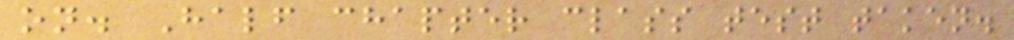on. Half chapter class test taken.
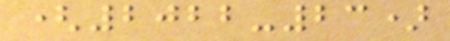(2022-23)
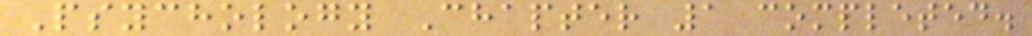Psychology Chapter 1 completed.
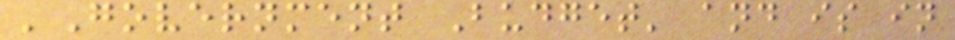'Government Budget' and is in
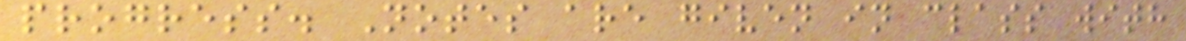progress. Notes are given in class with
